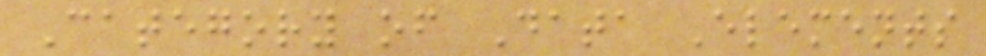Category of Data Elements
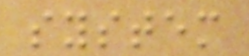system
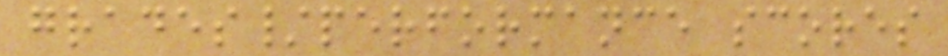grades/performance scores
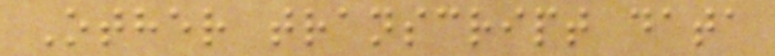Other transcript data
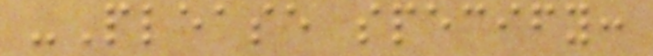-Please specify:
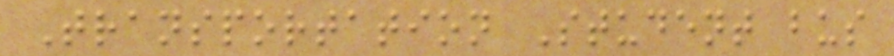Transportation Student bus
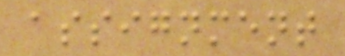assignment
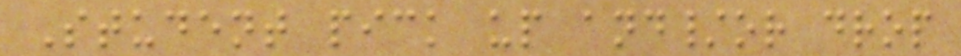Student pick up and/or drop
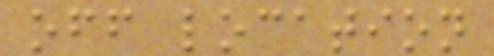off location
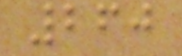260
